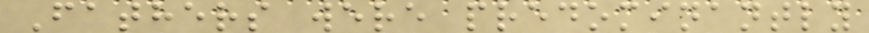Fathers were predominantly
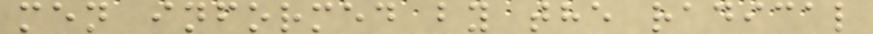men informed by the radical
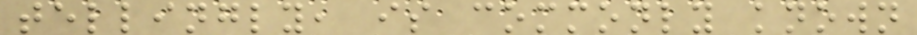tellingly, is commonly known
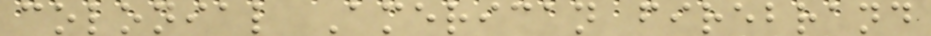colonial American firebrand
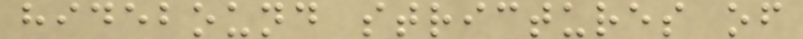hidebound strictures of
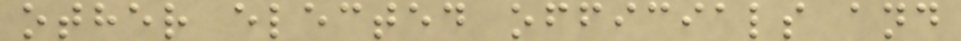other elected officials and
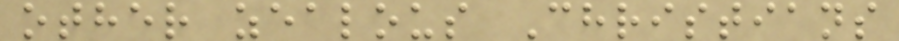other zealous Christians
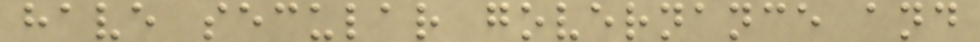have secular governance and
